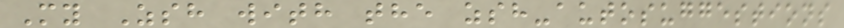My Zsh with the zsh-autosuggestions
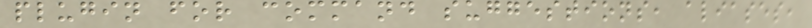plugin for command suggestions, aliases,
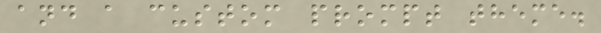and a custom prompt theme.
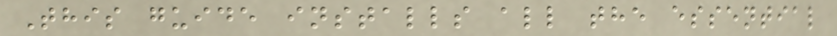This guide installs all the essential
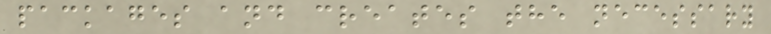packages and creates the necessary
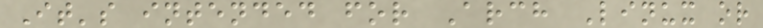It's intended for Arch Linux or
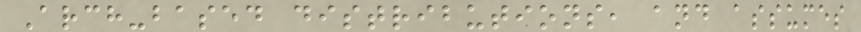Arch-based distributions, and assumes
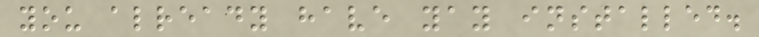you already have yay installed.
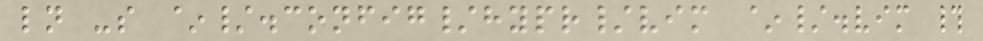ln -s ~/.config/hypr/vim ~/.vim #
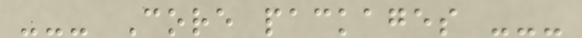--- Core packages ---
